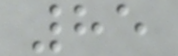85
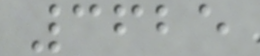3625
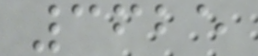3625
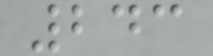243
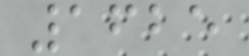1625
